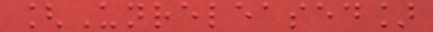[Unreleased]
